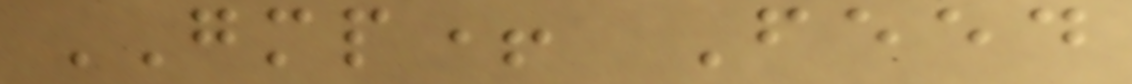GMP+ Feed
